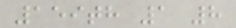159th 1 8
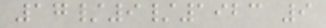17/9/1923 9
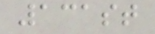131st
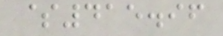$415.96
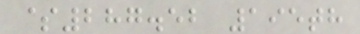$287.52 195th
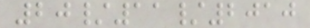20/11/2010
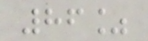86%
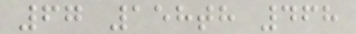67 158th 468
